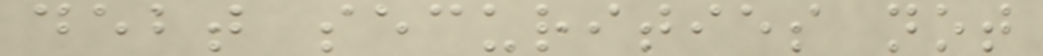debt securities not
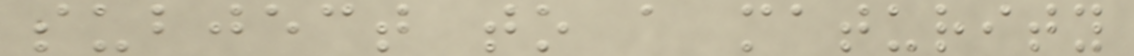subject to a maturity
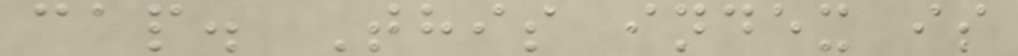cap. This index is
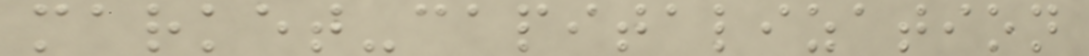market-capitalization
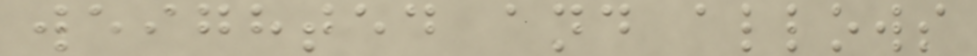weighted and allows
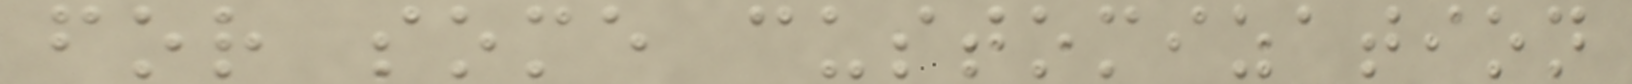for some customization
